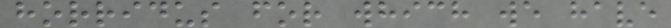horridus for which we have
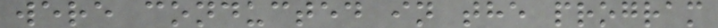were conducted in the program
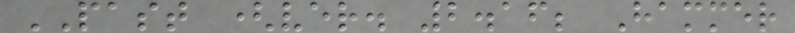PAST (ver. 2.16; Hammer
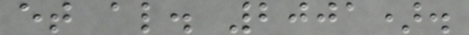et al. 2001).
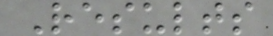Results
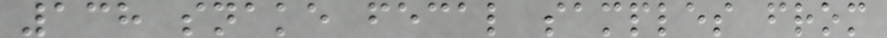138 snake fecal samples from
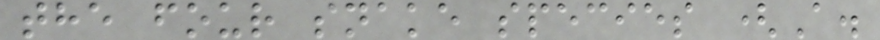the four snake species (A.
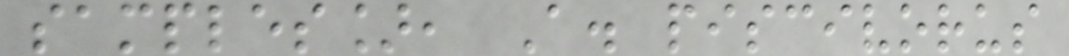samples], A. piscivorus
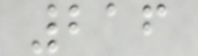216
